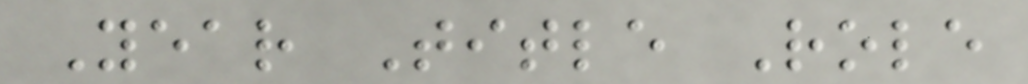Year Title Role
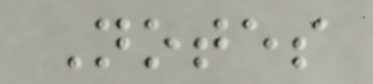Notes
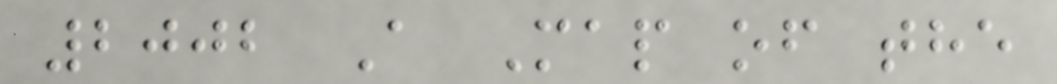2002 A Map of the
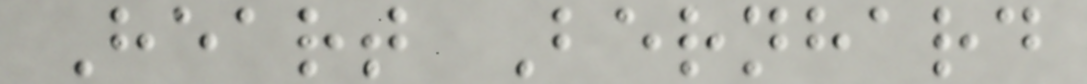Heart Bernhard
